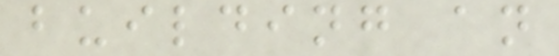building an
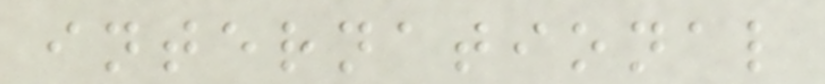international
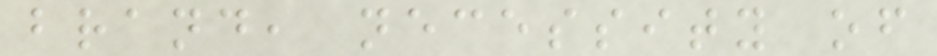brand, necessity of
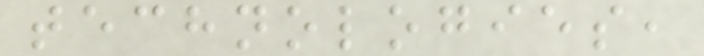technologies,
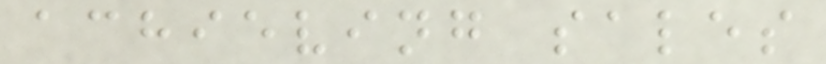achieving sales
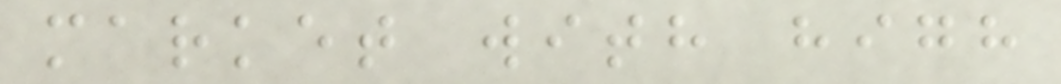market with high
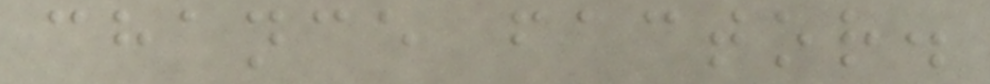chance factor.
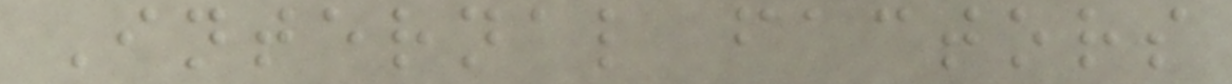Internal factors
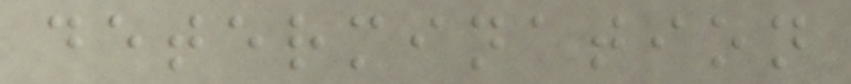determination
